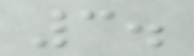3.
